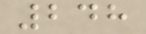248
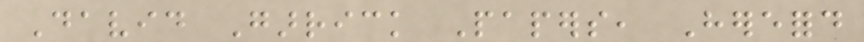David Garrick Papers, Hereford
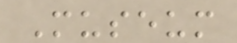Museum
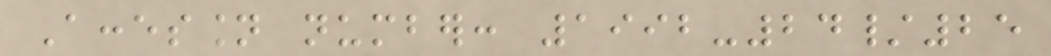Accession number: 1992-24/25
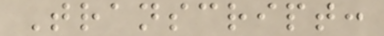Transcript:
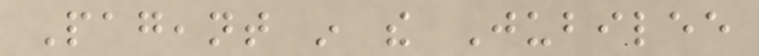Pageant in the Jubilee
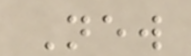New
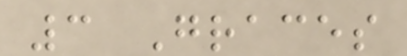3 Graces
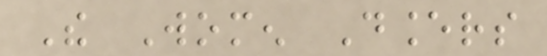The Women Dancers
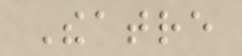Theatre
